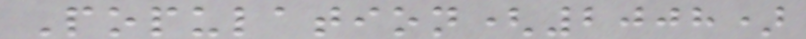Population(2008)
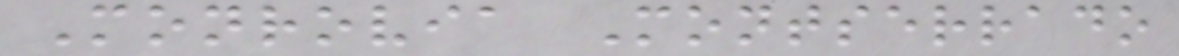Monrovia Montserrado
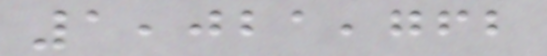1,021,762
